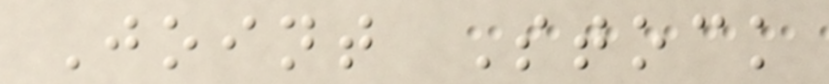Joint Stock
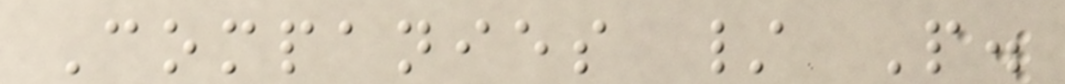Companies / P.
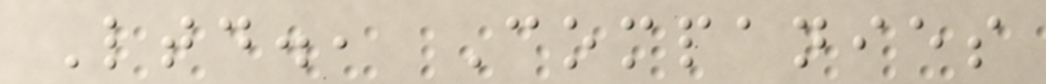Ltd., Companies
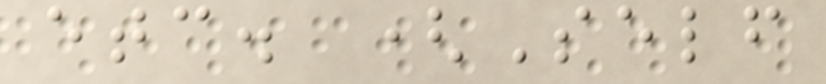etc. (Self
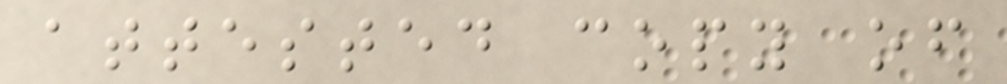attested copy of
